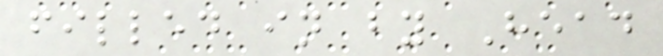filled in by Head
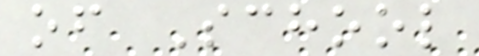of School
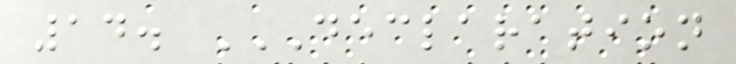14. DECLARATION
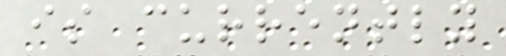is currently
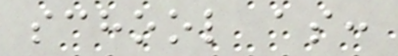school as:
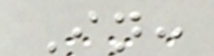In:
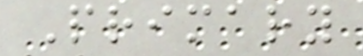Primary
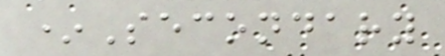*Secondary
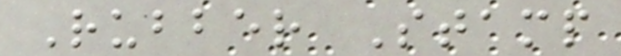Rubber Stamp
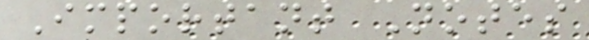Important Notes
